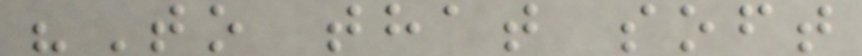"To that soft
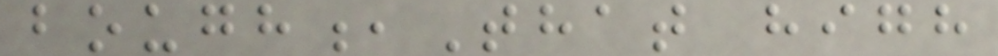bough,That high
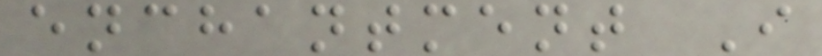enchantment I
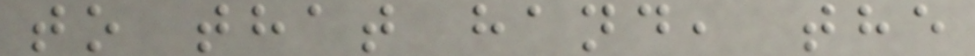to that hand, the
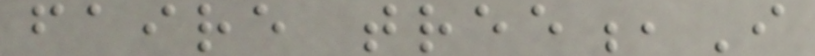faire tree,I
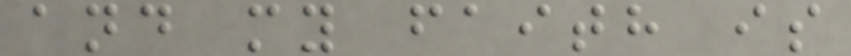and my faith is
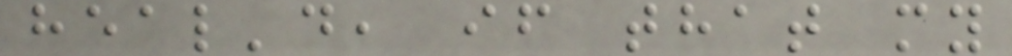heal'd, if that my
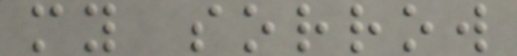my sorrow
